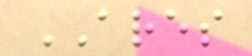ARES
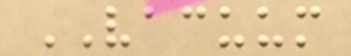VACUUM
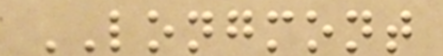LONGMONT
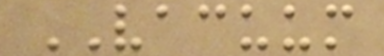VACUUM
